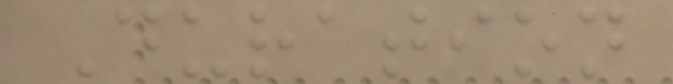Duration
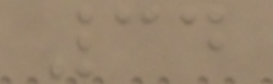34
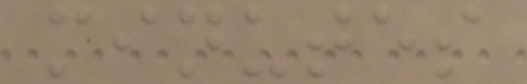minutes
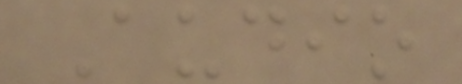Audio
